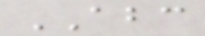ABC
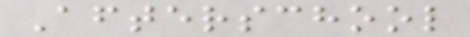Afterschool
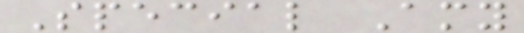Special Amy
